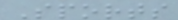Sports
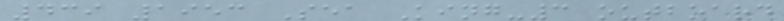439 1953 Sea King-3 outboard
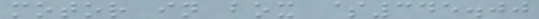motor in box $345.00
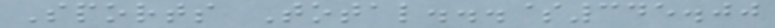Sports Total...$345.00
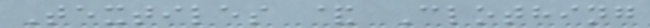Textiles & Clothing
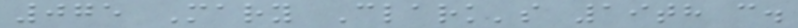075 Mary Clark's 19th c.
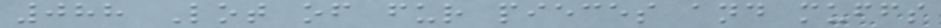088 Lot of fur pieces and muffs
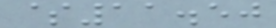$11.50
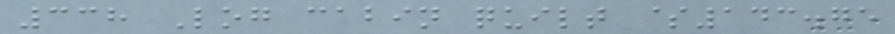338 Log cabin quilt $143.75
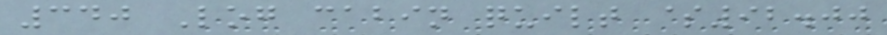340 Log cabin quilt $92.00
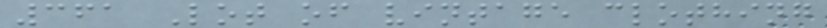361 Lot of vintage clothing
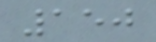150
